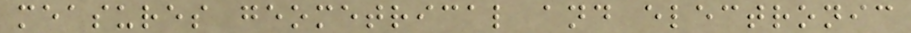measures geometrical and electronic
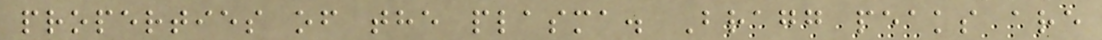properties of the plasma. Bragg peaks are
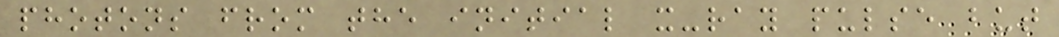photons from the initial x-ray pulse but
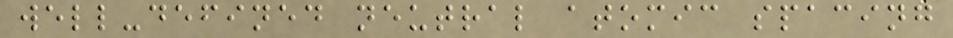well-defined neutral atomic spacing
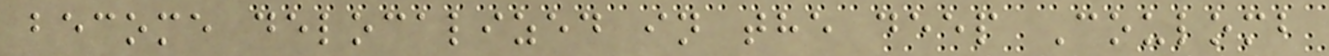become delocalized in the deep Coulomb
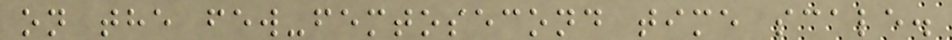on the few-femtosecond time scale.
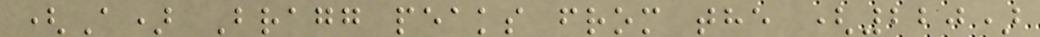(A) Bragg peaks from the (220)
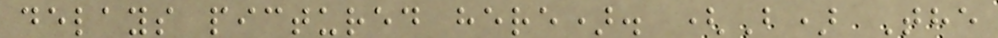delays pictured here). (B) The
